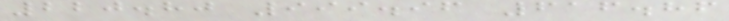220.80 999.96 616.86
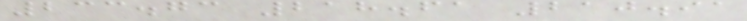233.73 218.61 210.91
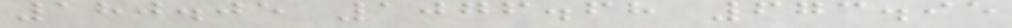180.05 1076.68 673.95
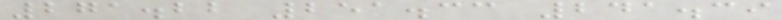271.22 251.33 241.39
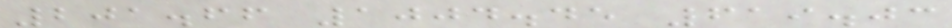201.66 1004.45 619.03
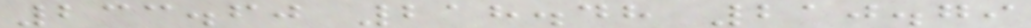233.60 218.48 210.79
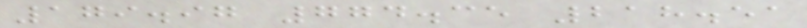179.97 774.35 218.51
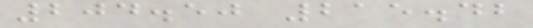204.50 215.42
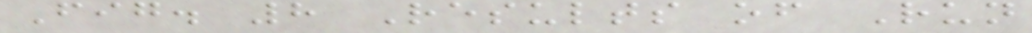Fig. 8 Results of Run
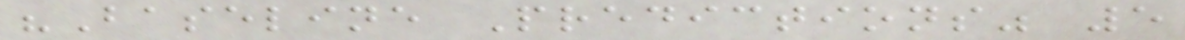"Baseline Predictions" 5
